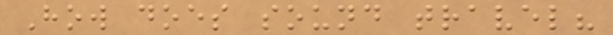How does sound travel?
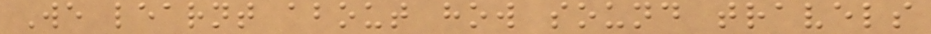We learnt about how sound travels
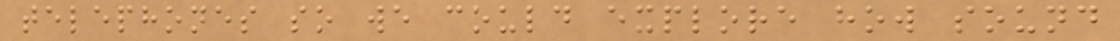telephones so we could explore how sound
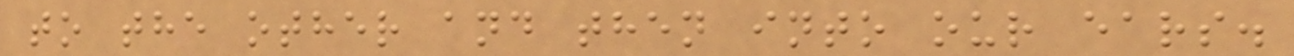to the other and then into our ears.
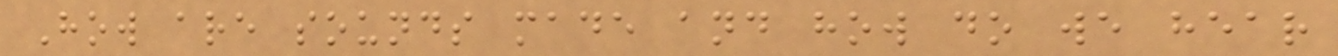How are sounds made and how do we hear
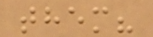them?
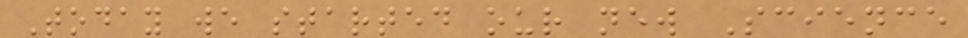Today we started our new Science
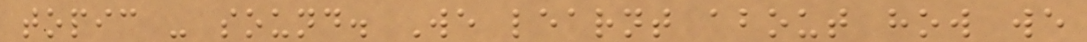topic - sound. We learnt about how we
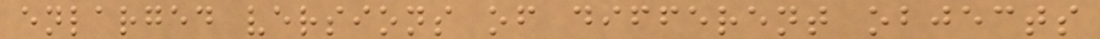enlarged versions of different objects
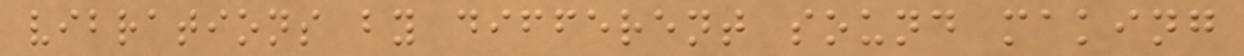vibrations by different sound making
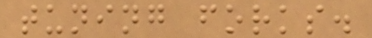tuning forks.
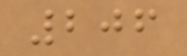206
